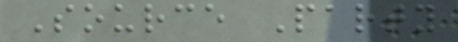Source Party
